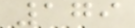179
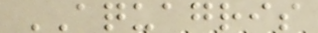AQUAGRIS
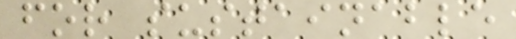for sustainable
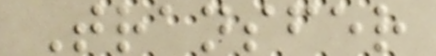Transfer
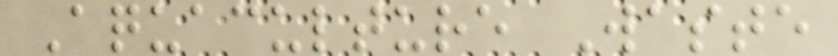Aquaculture Waste
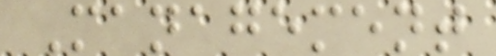Management
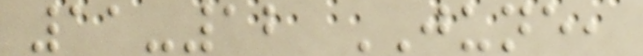11-12 JUNE,
